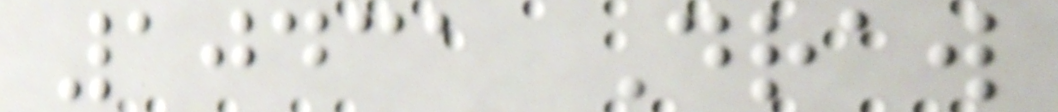10431 Draw
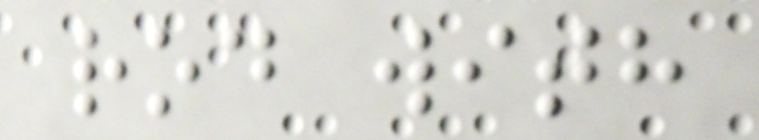rod with
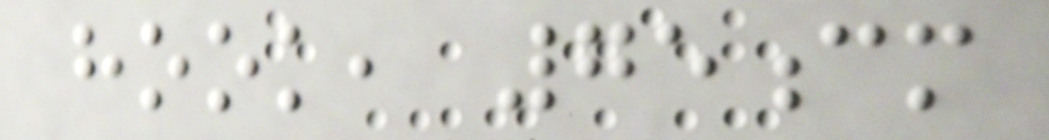hook, 75cm
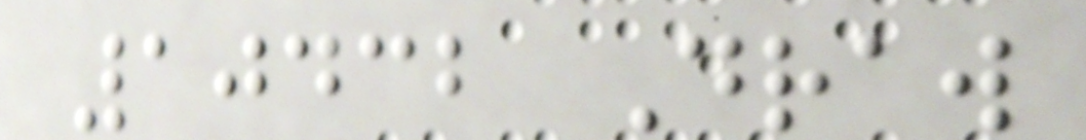10432 Draw
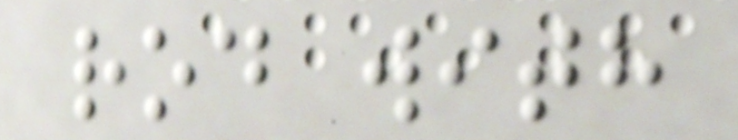rod with
